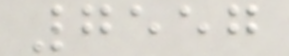7557
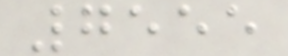7555
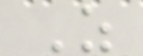Z
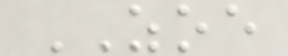ZOE
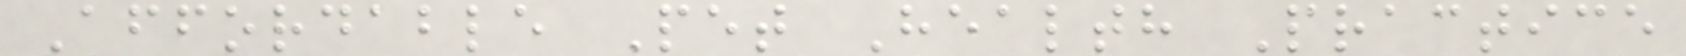Affordable Pet Health Practice
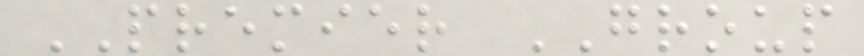PREMIER GROUP
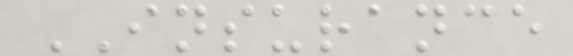INSURANCE
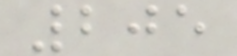205
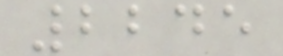2245
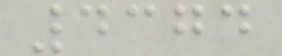4374
